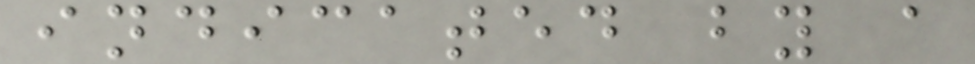indicated by a
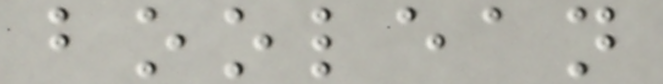boolean
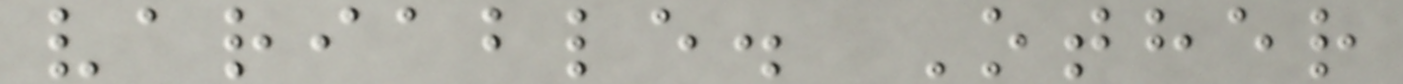variable. Other
